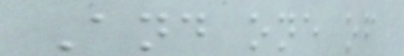And one of
